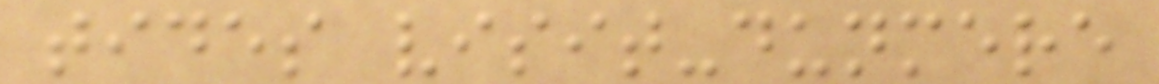tides visit-dunmere
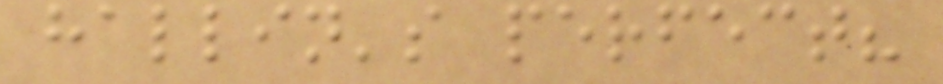hallin's perfect?
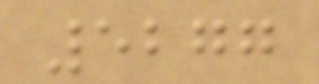5277
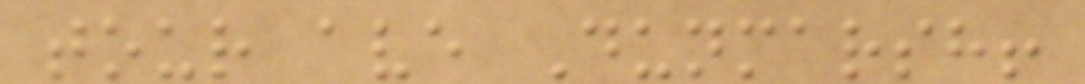tour ave Dunmarsh!
